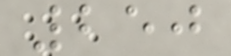250
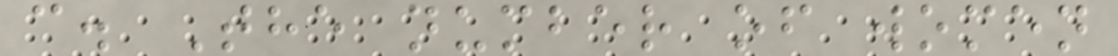c. The number of women
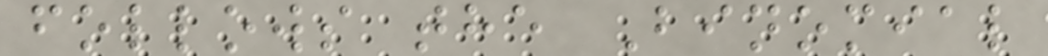follows the Binomial
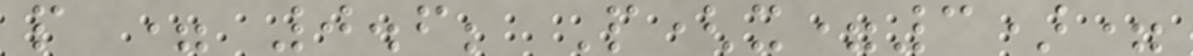p = 0.6; P(x=3)=
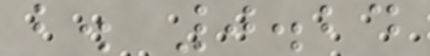b. 0.24
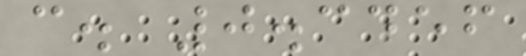c. 0.3456
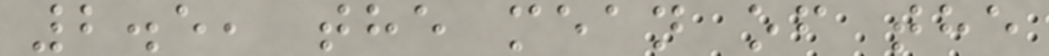2.5, the mean of the
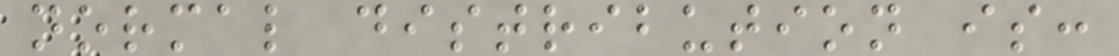normal distribution is:
